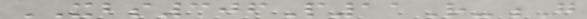XBS306P11R-G
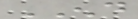END
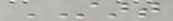START
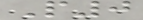P0
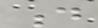d
